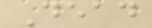Dead
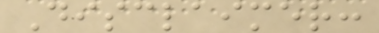Disclaimer:
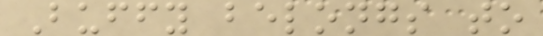Buffy belongs to
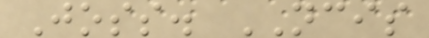Joss. NCIS
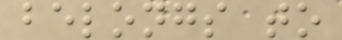belongs to
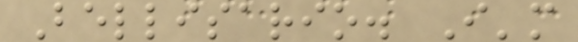Bellisario. I'm
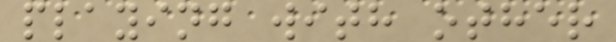playing with other
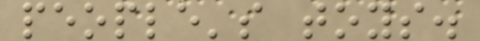people's toys.
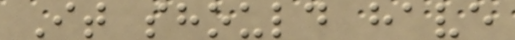It should have
